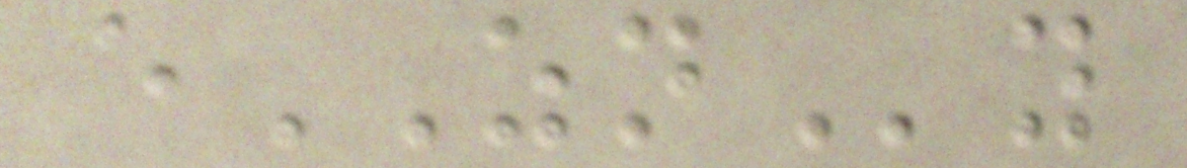eZNy
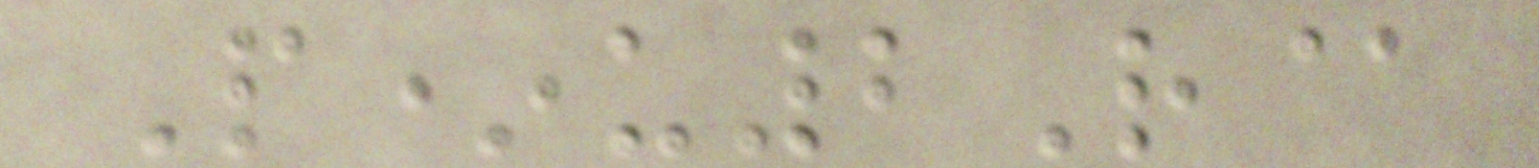P*u2R@
